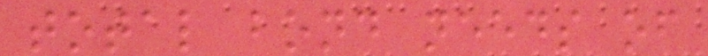total bond needs of
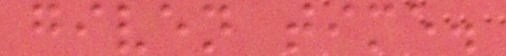given time.
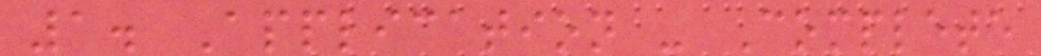1. Application - Complete
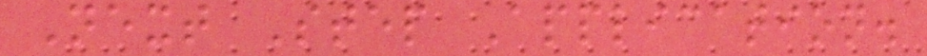Next Step Application.
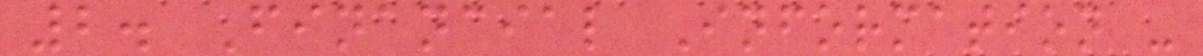2. Financial Information -
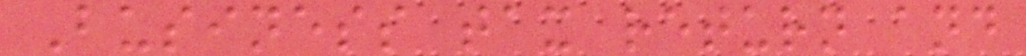Business tax return and
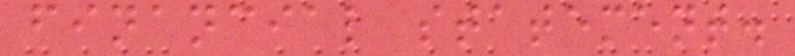financial statement.
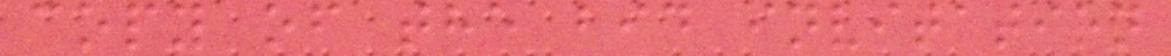copy of the bid invitation
